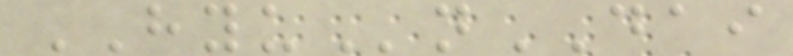HYUnDAI
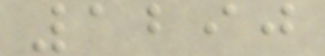1290
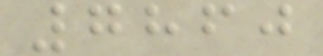7860
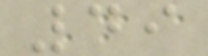49
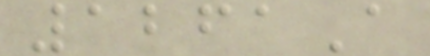1261A
